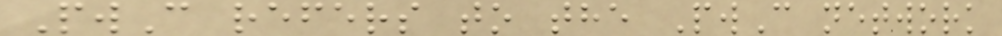PwC refers to the PwC network
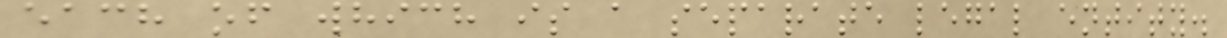each of which is a separate legal entity.
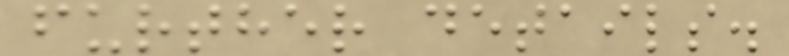further details.
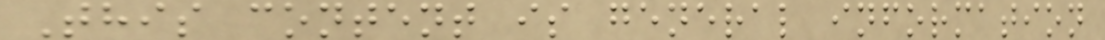This content is general information
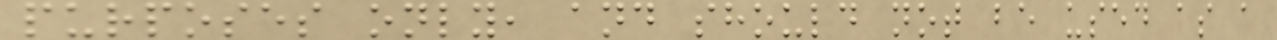purposes only, and should not be used as a
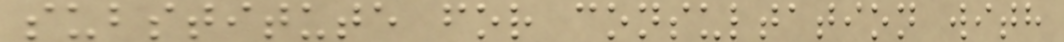substitute for consultation with
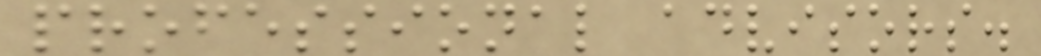professional advisors.
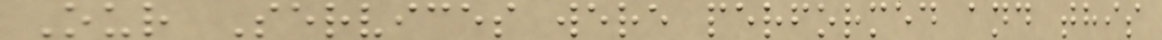Our Services were performed and this
